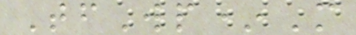TfWp*M
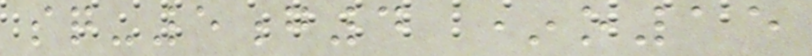sq-5g4 *o15
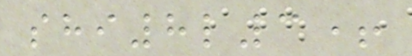shi8l3+
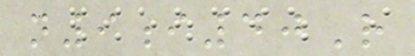n9i40R
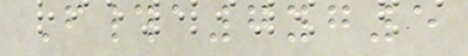F#a7yg5
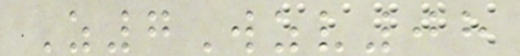Z7Wzv08
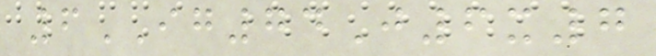6IG74J6x7
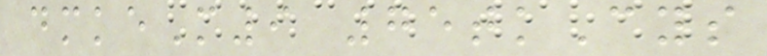dmkeM9 75tkCys
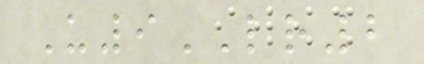U9LR2
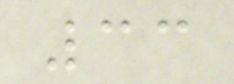33
